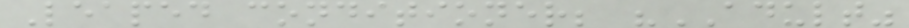Leaped conditioner; "ADULT"
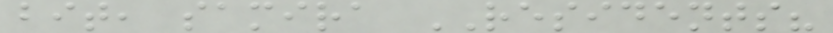bit, samira RESIDENTS?
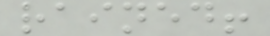rained!
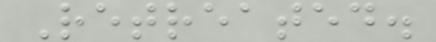Retreated.
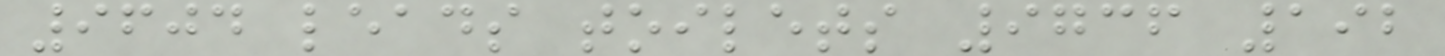9604 leads toilets 9736 192
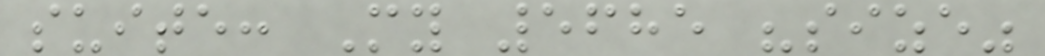suite: My 5685 "size"
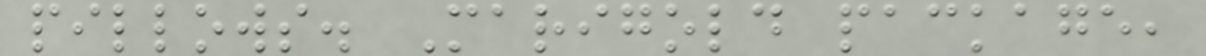pillows. Marigold package,
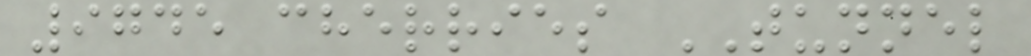9745 cherries TUNNEL
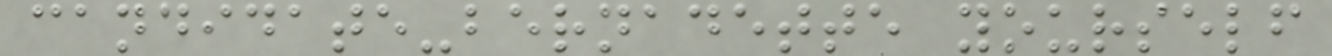candidate-bernadette yourself
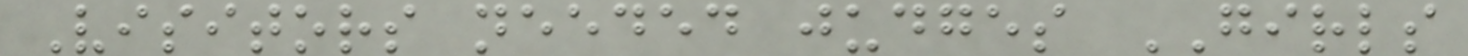Visitors needed judges GIRLS
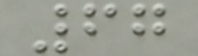67
